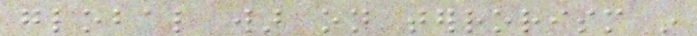global war on terrorism in
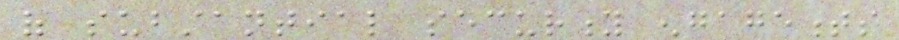of substantial security engagements
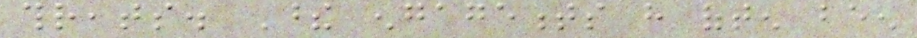threats. These engagements have often been
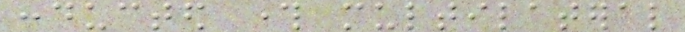conducted through multilateral
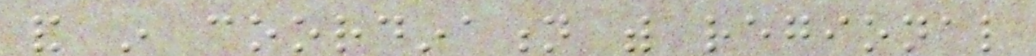and in coordination with regional
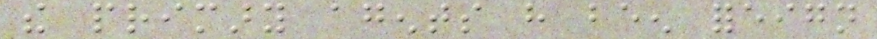the primary agents have been foreign
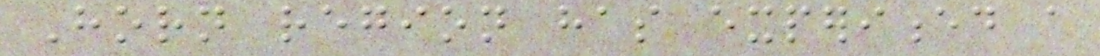Horn region has experienced a
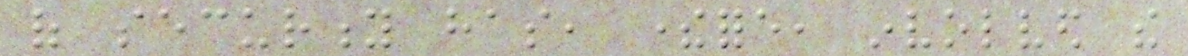of security has, therefore, involved the
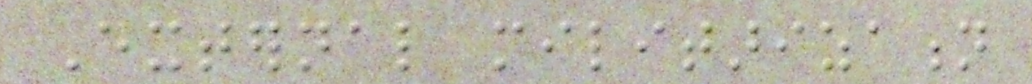External militarization
